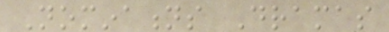Nominations Dramas
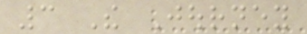3 The Journey
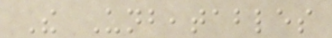The Unbeatables
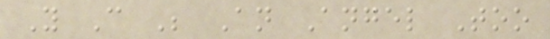You Can Be An Angel Too
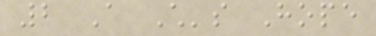2 A Child's Hope
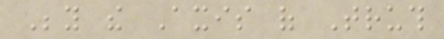Beyond the Axis of Truth
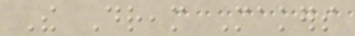The Dream Makers
